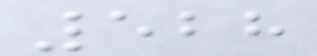528
